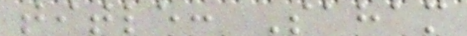title: Saham
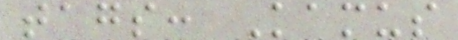tags: Kamus
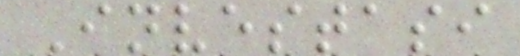Investasi
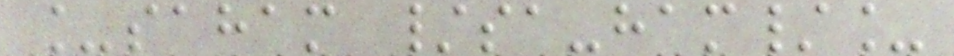_saham /sa-ham/_
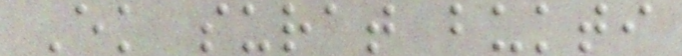Ek surat bukti
